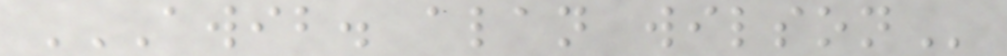AWIB. ALAN WILSON
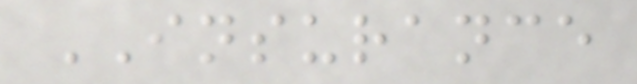INSURANCE
